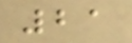21
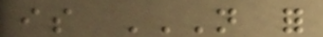is NOT FOR
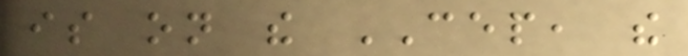is on the CEP, the
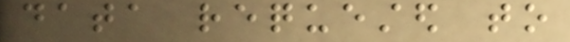data requested to
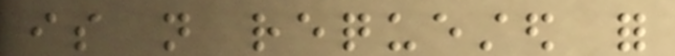is not requested for
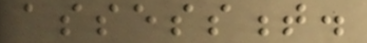assessment.
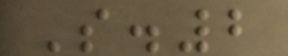S.2
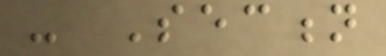- Section
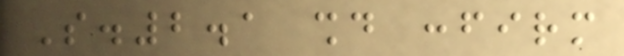S.2.1 should confirm
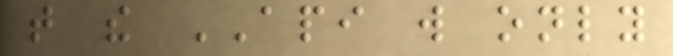that the API will only
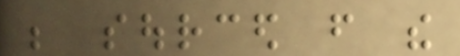be sourced from the
